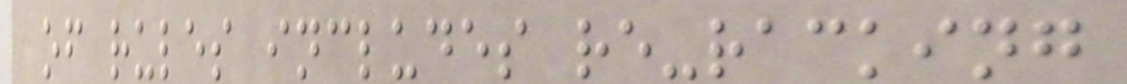of rules includes re-racking
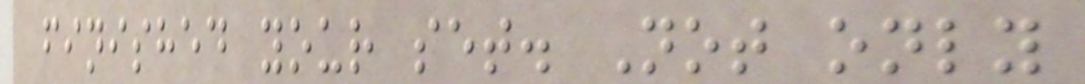finished your set. Not only
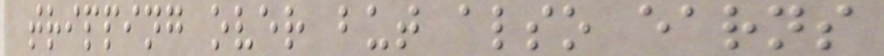tripping over but also earns
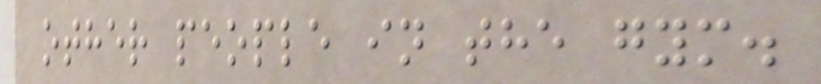other people in the gym.
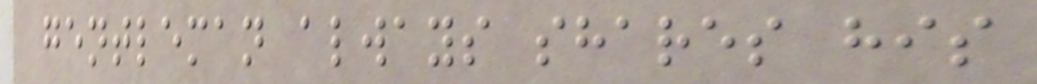gentleman always shares his
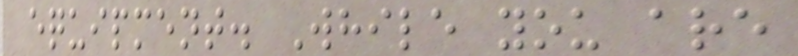equipment. While you are
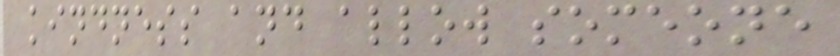kindness and allow someone
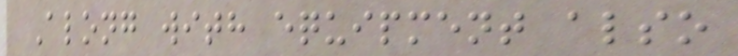Along with equipment also
